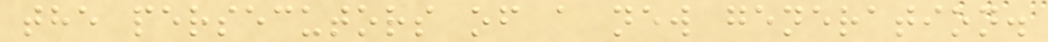the persecutors of a new generation.
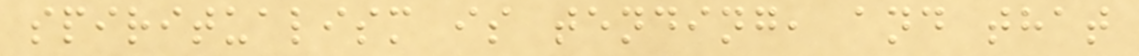spiritualism is tending, and that
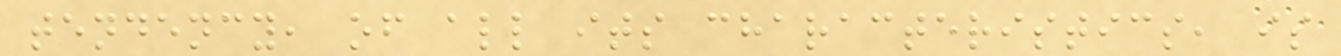tendency, of all its characteristics, is
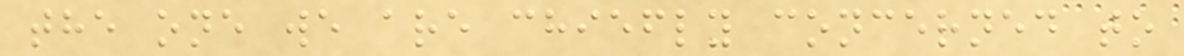the one we are chiefly concerned to
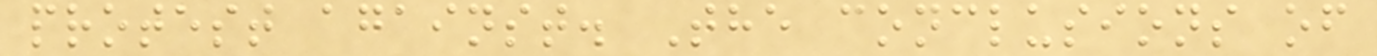protest against. The conclusions of
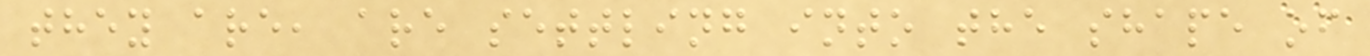they are, are settling into the shape of
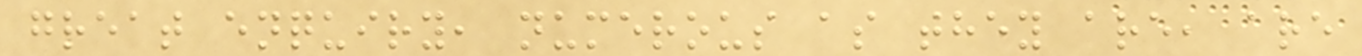great enquiry, numerous as they are, are
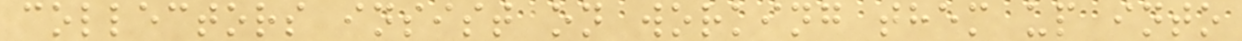collectors insist on working them up into
